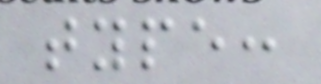type:
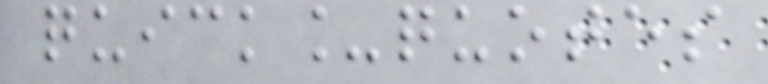quick_quotes
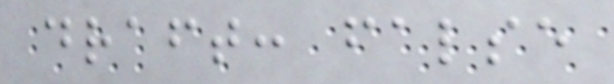draft: false
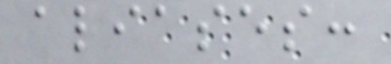aliases:
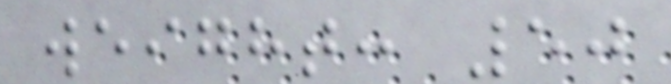weight: 50
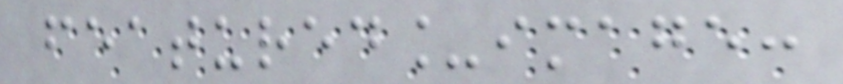featured_image:
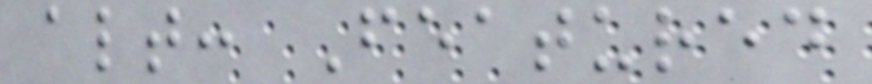alt: Featured
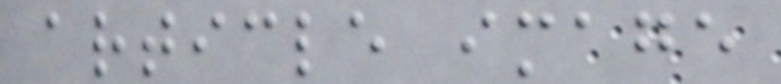article image
